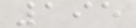195
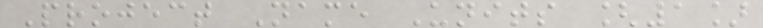Project Name Units [1]
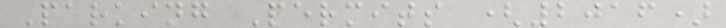Parking Permits (2016)
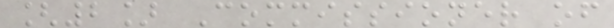[2] Commissioner of
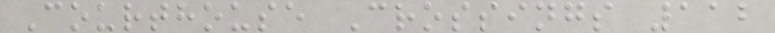Courthouse Crossings 112
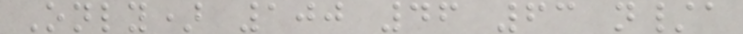Only) 100 46 63 n/a
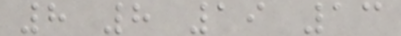8 8 19 13
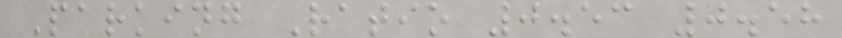Parking Ratio 0.53 0.58
